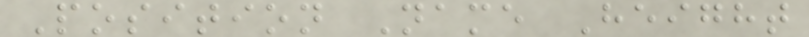Position Name Height
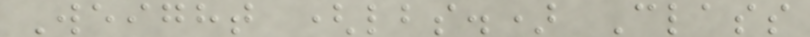Weight (lbs.) Class
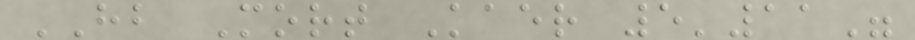HB Mort Kaer 5'11"
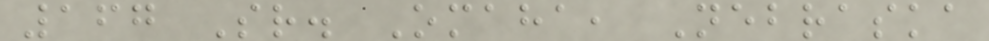167 Sr. Omaha, Nebraska
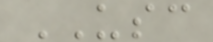USC
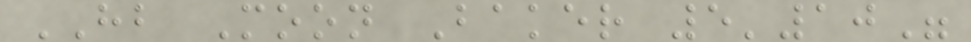HB Moon Baker 5'10"
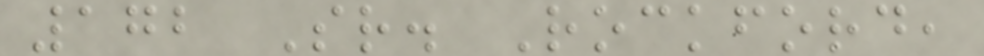172 Sr. Rockford,
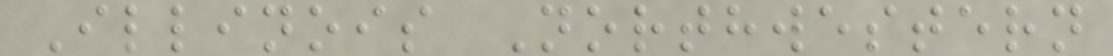Illinois Northwestern
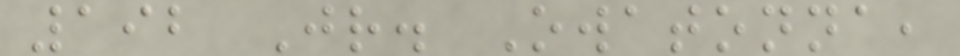192 Jr. Owatonna,
